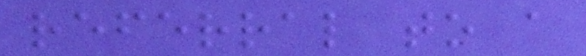referral to a
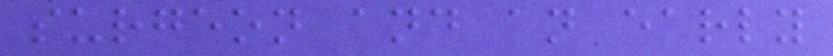surgeon and an early
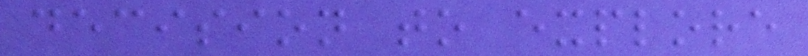decision to explore
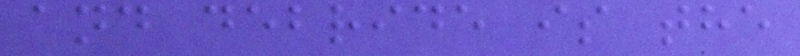and debride is the
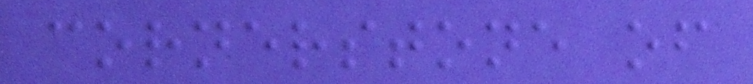cornerstone of
